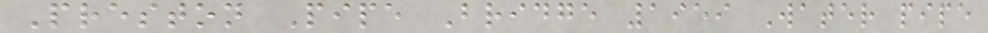Preston Pipe Bridge 1959 Water pipe
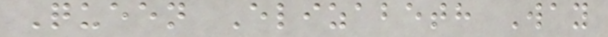Queen Elizabeth Way
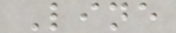Line
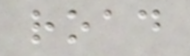road
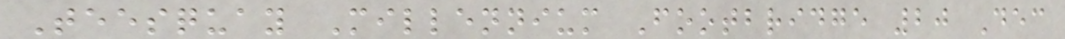Teesquay Millennium Footbridge 20 Dec
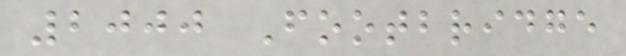2000 Footbridge
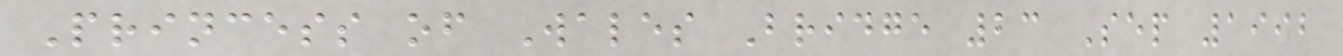Princess of Wales Bridge 23 Sep 1992
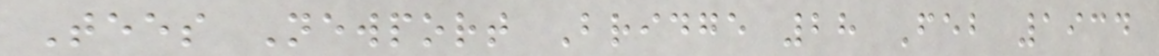Tees Newport Bridge 28 Feb 1934
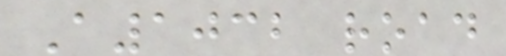A1032 road
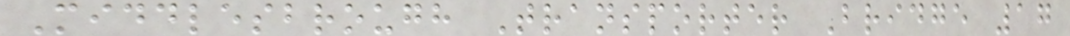Middlesbrough Transporter Bridge 17
